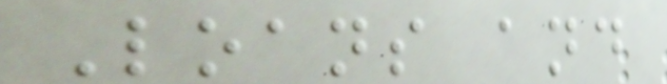Loans and
